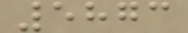5873
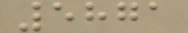5871
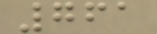761
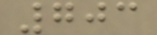703
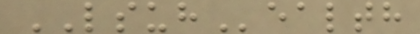LSUHealth
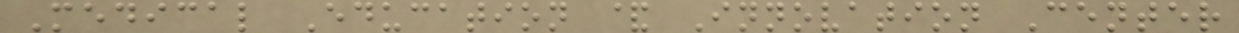Medical Education & Innovation Center
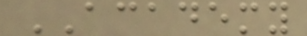ACADEMY
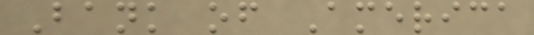Bank of America
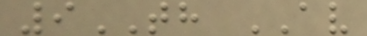9TH AV
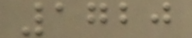1720
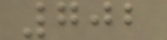702
